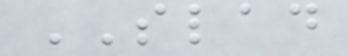SLAD
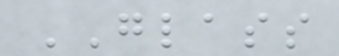GLASS
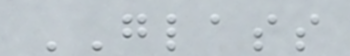GLASS
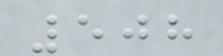508
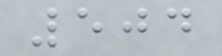504
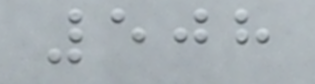508
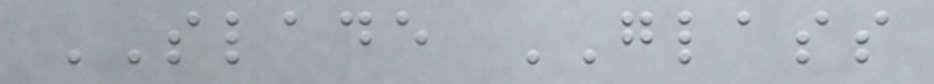SLADE GLASS
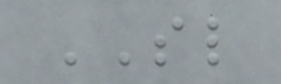SL
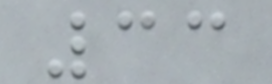33
